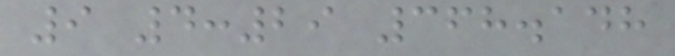9 4:29 368.148
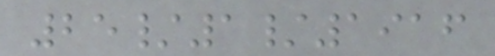25/1/1916
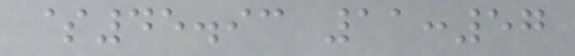$45.93 11:57
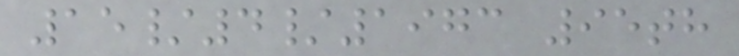15/4/1973 95th
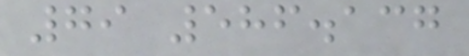79 586.137
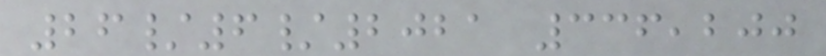26/6/2021 336,200
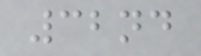32nd
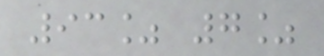93% 7%
